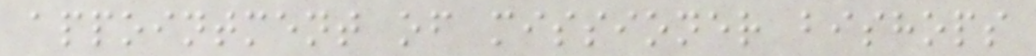appointment of missioner bishops
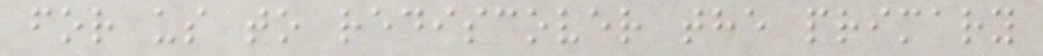for us to rediscover the primary
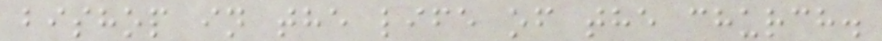bishop in the life of the church.
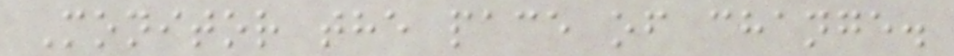Monitor the pace of change.
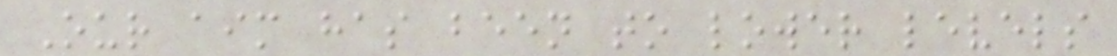Our aim has been to lower levels
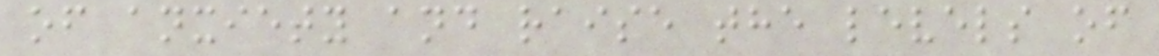of anxiety and raise the levels of
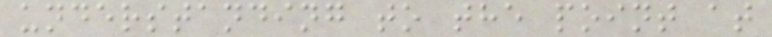understanding to the point at
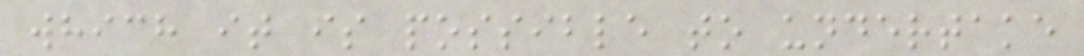which it is possible to undertake
